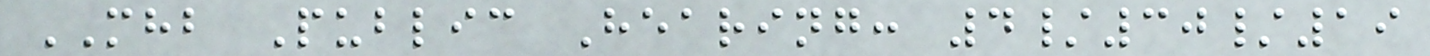MHB Public Hearing: 4/30/19
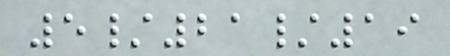5/21/19
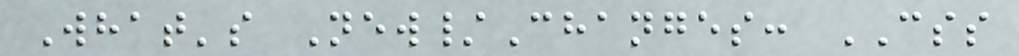What's New/Changes: CSS
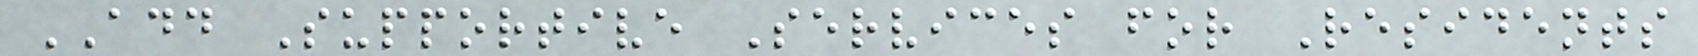ADD Supportive Services for Residents
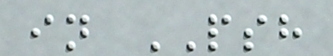in PSH
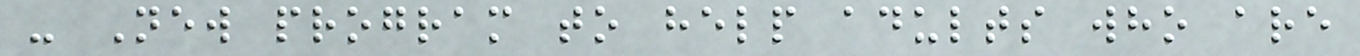- New program to help adults who are
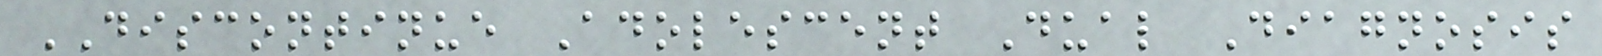DISCONTINUE Adolescent Dual Diagnosis
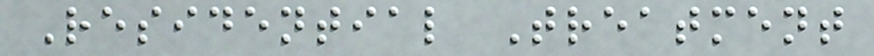Residential Treatment
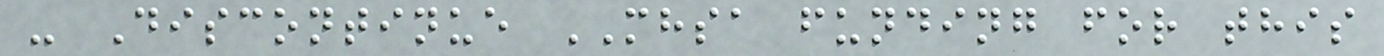- Discontinue MHSA funding for this
